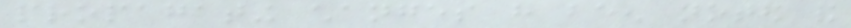propagating changes have been noted and
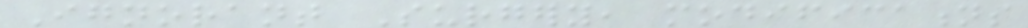Ignorant Surgery, modifications
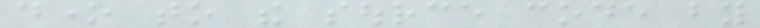done to the source code by
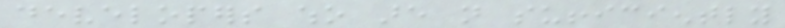developers who are not sufficiently
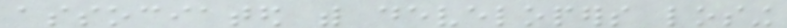associated with developers losing
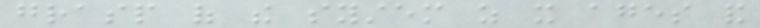grasp of the system as it ages and
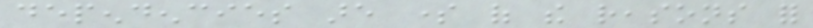dependencies are some of the reasons for
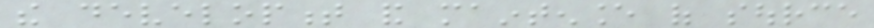the development and maintenance of source
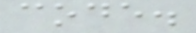code.
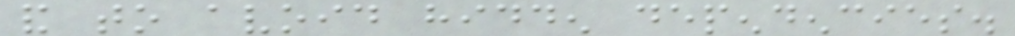and to avoid hidden dependencies.
